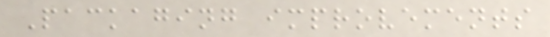Packaging improvements
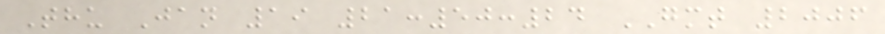Thu Jan 19 21:50:24 GMT 2006
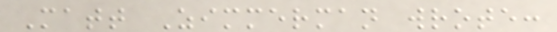Matt Zimmerman wrote:
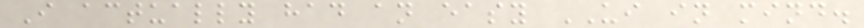I actually had an easy UI in mind.
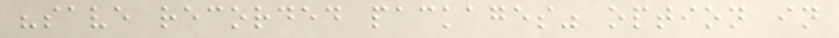"save recorded packages" option in
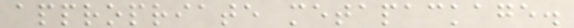appropriate metapackage.
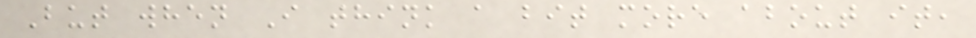But when I think a bit more about it,
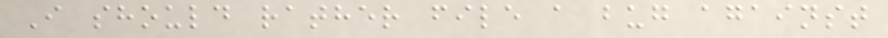I should rather file a bug against
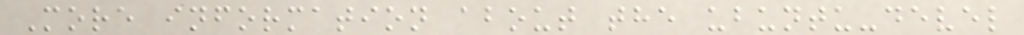More information about the ubuntu-devel
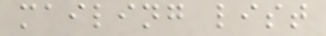mailing list
